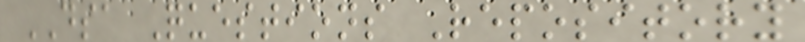DSA Questions Repository
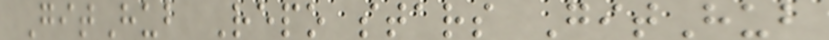GitHub Repo stars GitHub
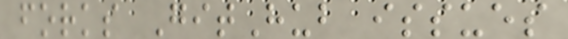forks GitHub issues
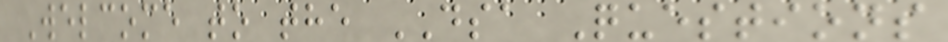Welcome to the DSA Questions
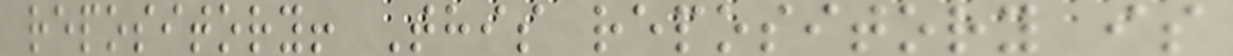repository! This repository is
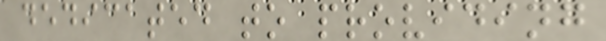dedicated to providing
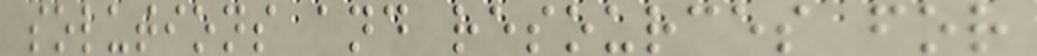solutions and resources for
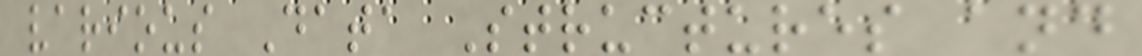various Data Structures and
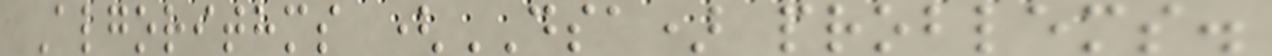Algorithms (DSA) problems.
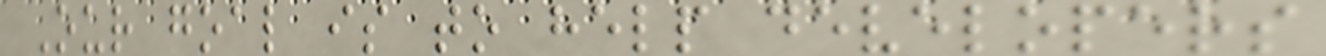Our goal is to help developers
